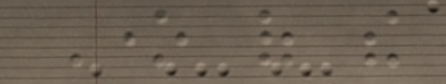One of the
